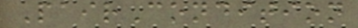PairCondition
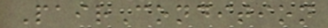PairCondition
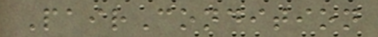PairCondition
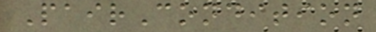PairCondition
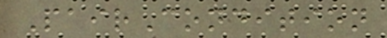PairCondition
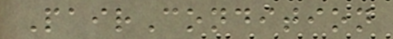PairCondition
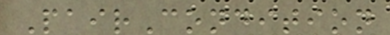PairCondition
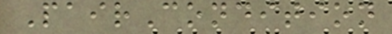PairCondition
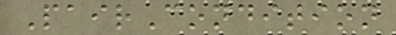PairCondition
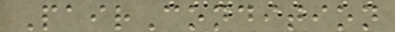PairCondition
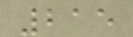215
